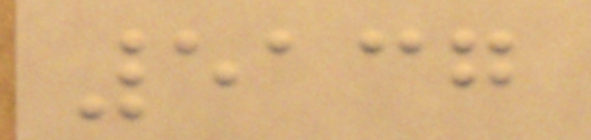5137
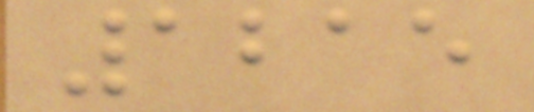1215
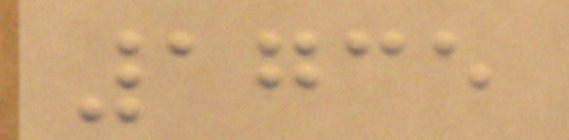1735
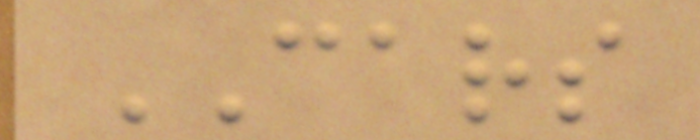CARS
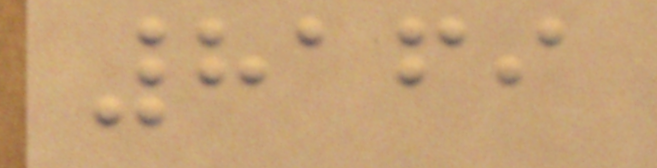8169
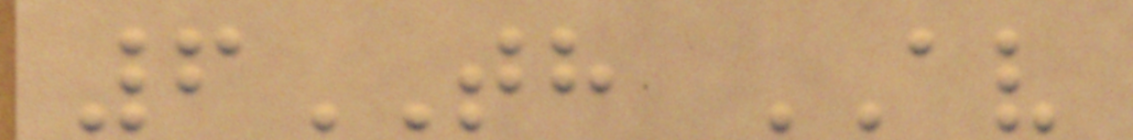6TH AV
